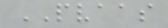PVAAS
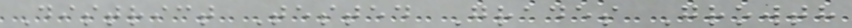District Tested Grades Growth
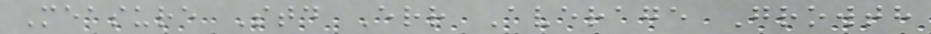Measure Std Err Average Growth
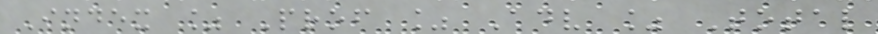Index % Prof % Adv % Total
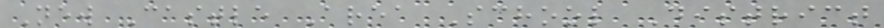New Castle Area School District
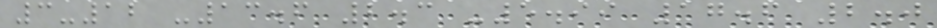3-12 -13.6 2.3 -5.99 17.6 2.0
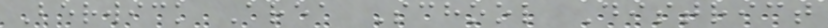Berwick Area School District
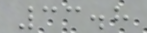33.8
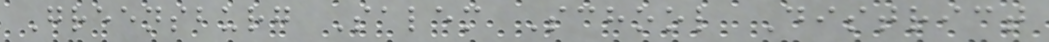Greensburg Salem School District
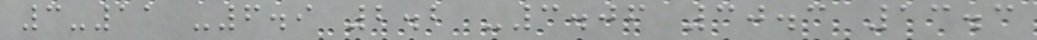3-11 -6.9 2.2 -3.06 30.3 13.3
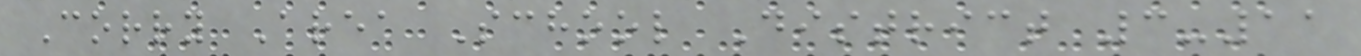Corry Area School District 3-11
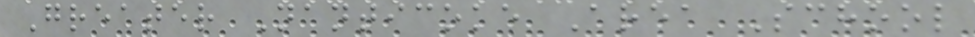Greater Nanticoke Area School
